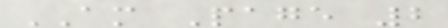AM Page 2
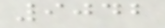9042
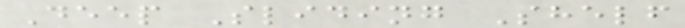Deep Sliding Shelf
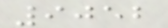9052
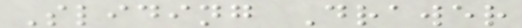Sliding Drawer
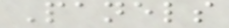Panels
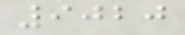9020
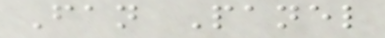Fan Panel
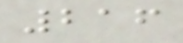216
